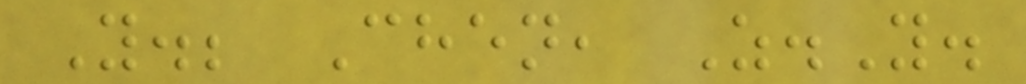Y.; Chen, Z.Y.
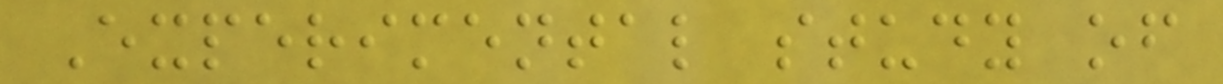Experimental study of
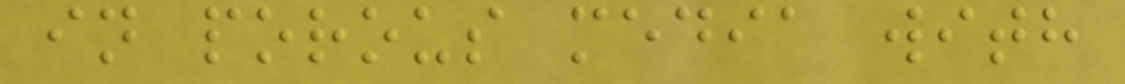in porous media with
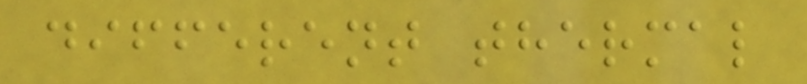different thermal
